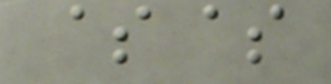$$
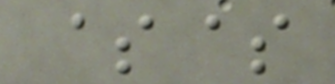$$
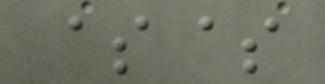$$
